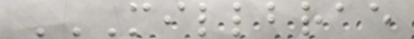MILLBRAE
